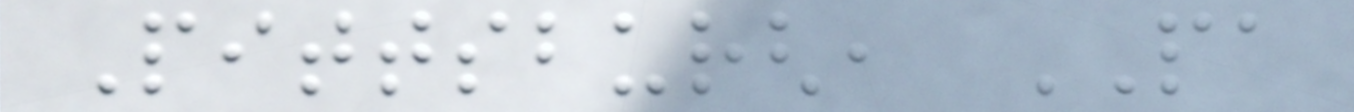Pittsburgh, PA
